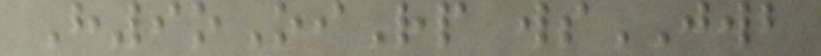H9oOiRp wsJWB
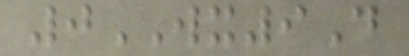0WX9D
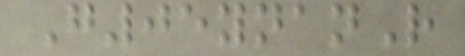G05ynanR
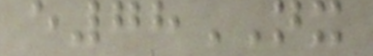e78NX
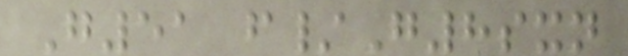G51 f/G8sxn
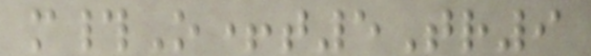m#O+t5Tr9
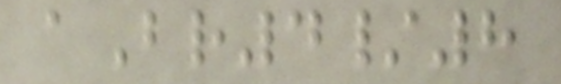aBr4/8
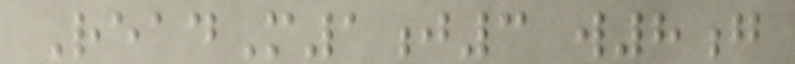ReadM1j3 w8g
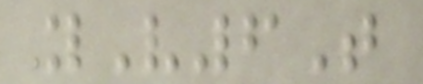yV6T
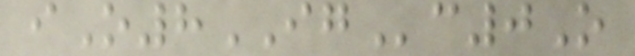iO8IGc0O
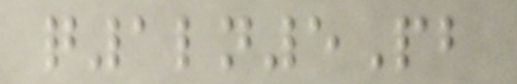q1ln5Pb
